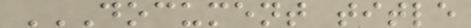DOCUMENT TITLE
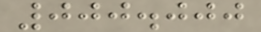000.000
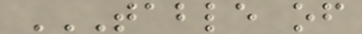TABLE OF
